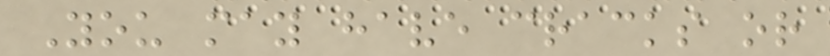You may have cracks or
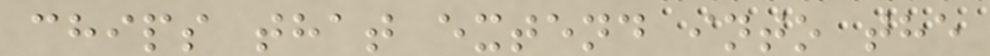chips that extend into the
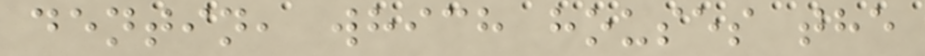dentin, which houses the
